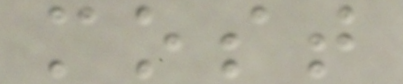most
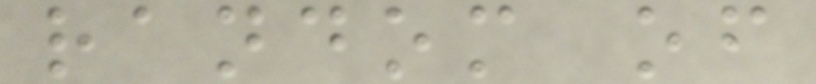random of
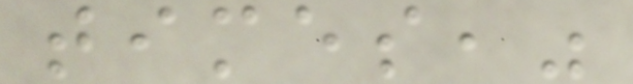times,"
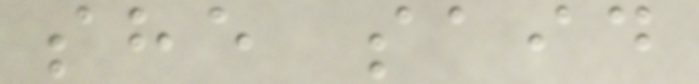she said
